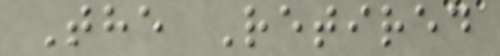The Retired
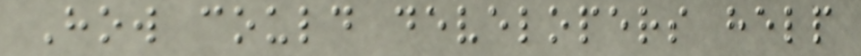How could developers help
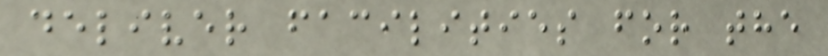deliver facilities for the
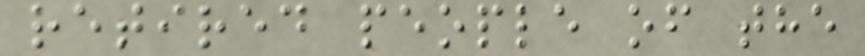retired people of the
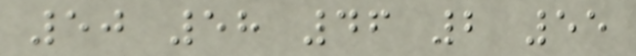50 58 46 2 55
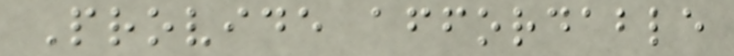Provide affordable
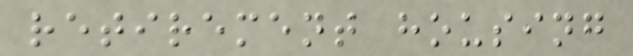retirement housing
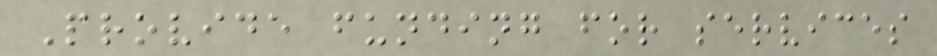Provide funding for services
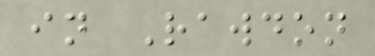in Rawdon
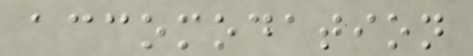accomodation
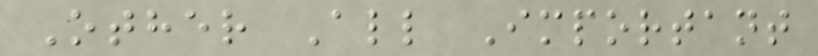Other All Important
